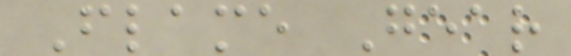Flame Gear
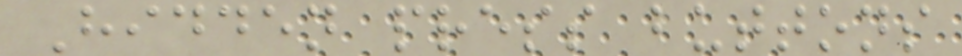Hidden press buttons
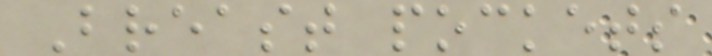Breast pockets
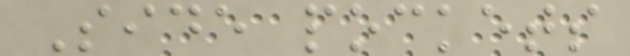Side pockets
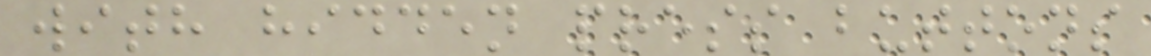with hidden press buttons
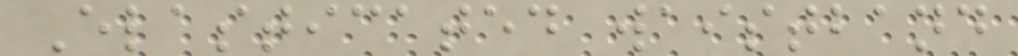Elasticated waistband
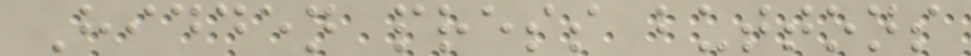Hidden press buttons
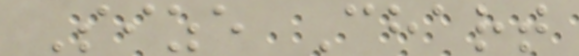Size Chart
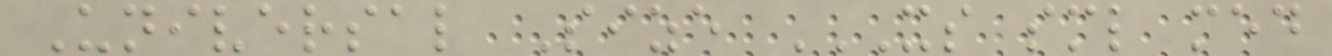Universal Size XS SML MED
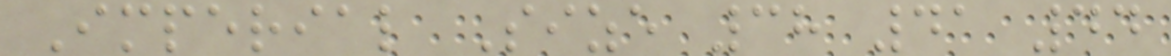Imperial Size 38 41 44
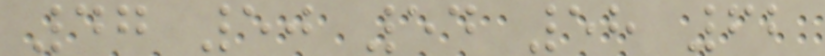47 50 54 58 62
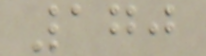170
